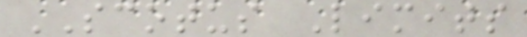SCOTUS Limits
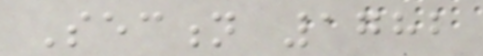Section 1782
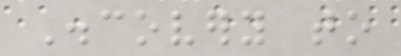Discovery to
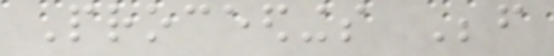Proceedings Before
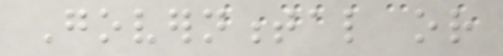Governmental or
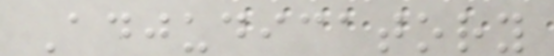Adjudicatory
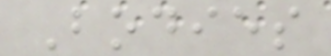Bodies
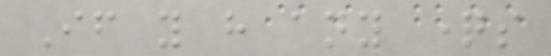If you have any questions
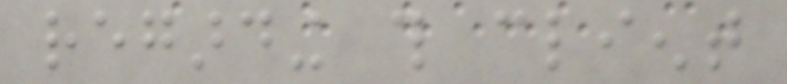regarding this client
